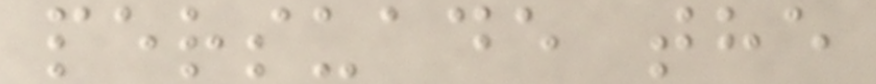persuade the
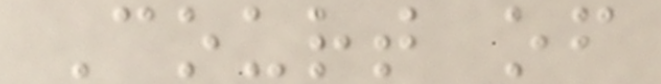Court of
